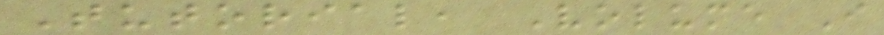Tutorial, Volume I
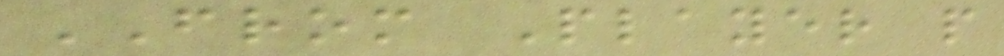FROM Player p
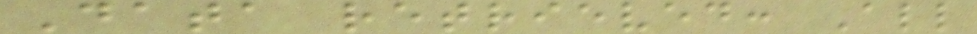Data retrieved: All
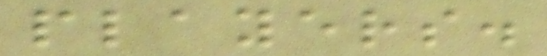players.
